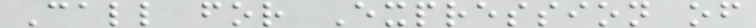Call for Expression of
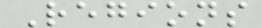Regions
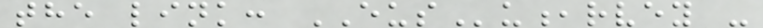the link: EUSu,rvey -
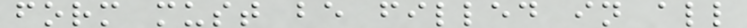form must be filled in all
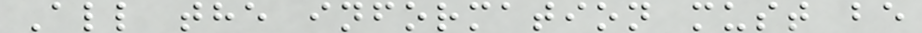All the information must be
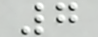7
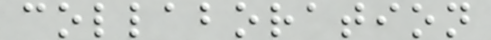collaboration
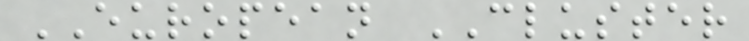EUROPEAN CLUSTER
